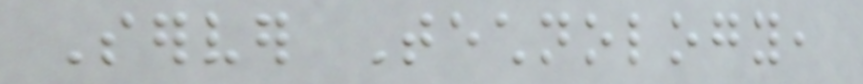Server Technology,
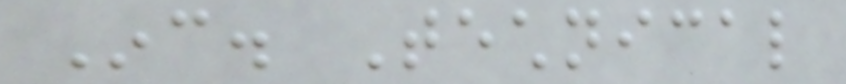Inc. Technical
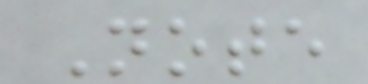Note
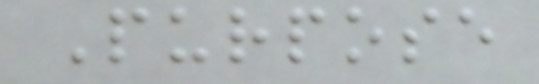Purpose
